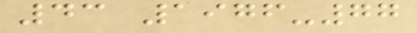43 1976-77
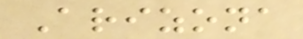Arizona
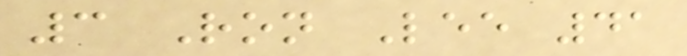3 Ron Lee 41
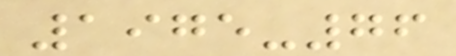1975-76
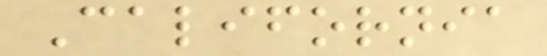California
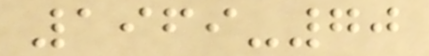1969-70
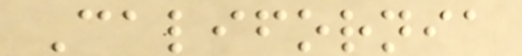California
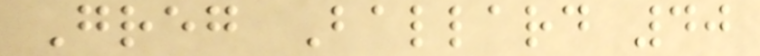Greg Ballard 40
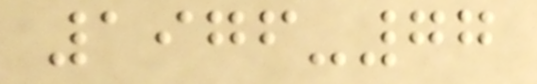1976-77
